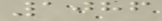1086
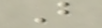B
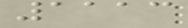1113
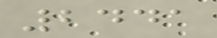2441
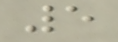5
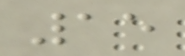15
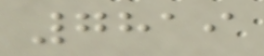7819
